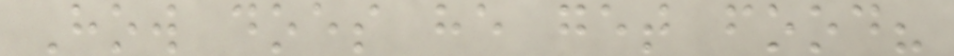How does he get food?
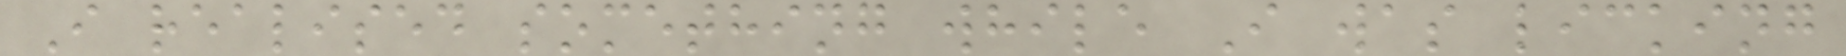I realised something while I was licking
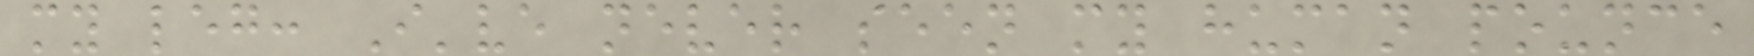my leg: I've never seen my human pounce
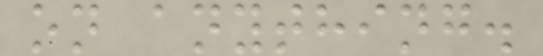on anything.
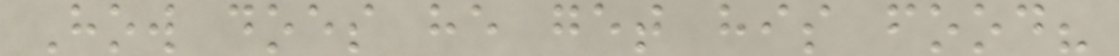How does he get his food?
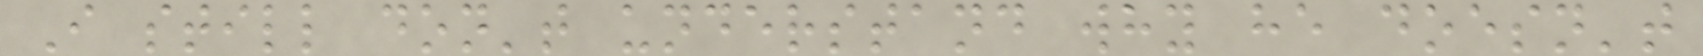I still don't understand why he doesn't
